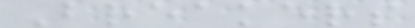Breakers
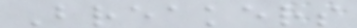Breakers
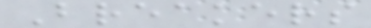Breakers
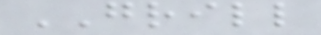GRILL
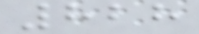828
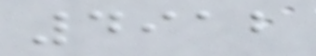4912
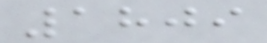1809
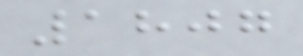1807
